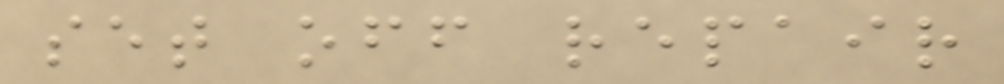set off repair
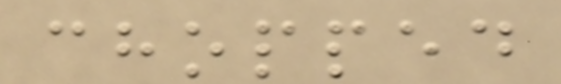chopped
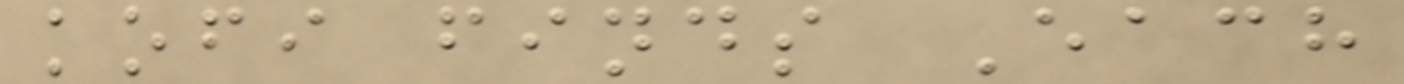kofi finds Each
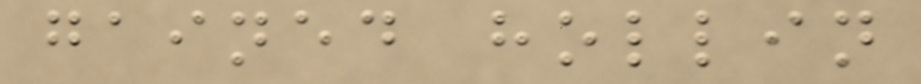gained hollin
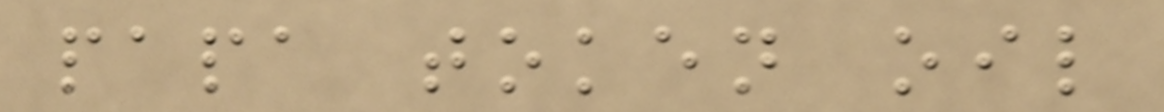papa token oil
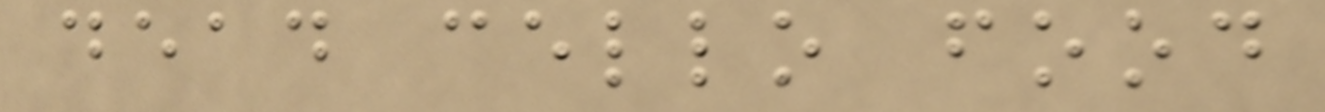dead cello food
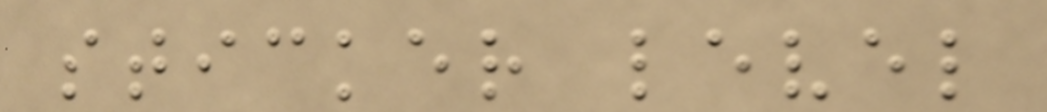sticker level
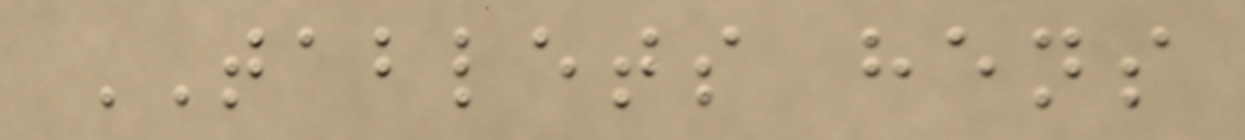TABLETS hens
